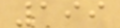199
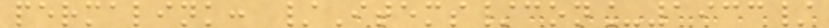permalink: /Items/con_1933/
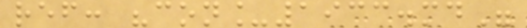ref: "con_1933.md"
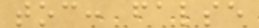toc: false
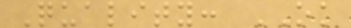Quality: OK
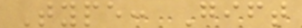Type: Gift
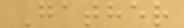Gather
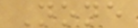None
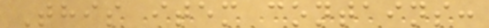This item contains:
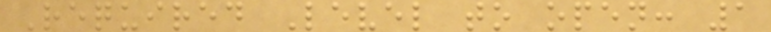Required Level to open: 1
